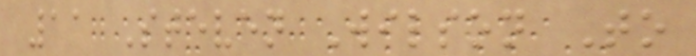11 Steven Wilson To
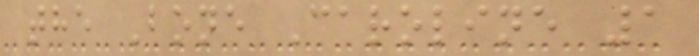the Bone Caroline 1
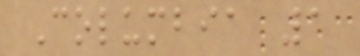Columbia 1
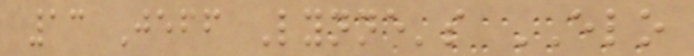13 Jeff Lynne's ELO
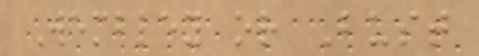Wembley or Bust
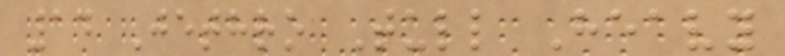14 Jethro Tull Heavy
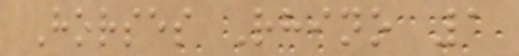Horses Rhino 1
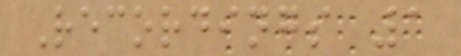Recordings 1
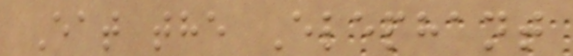Eat the Elephant
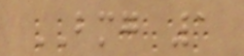BMG 1
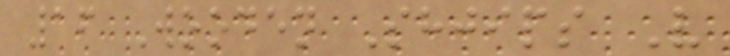16 Wooden Shjips V
